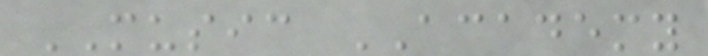MUSIC ACADEMY
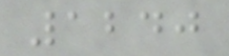1240
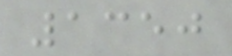1350
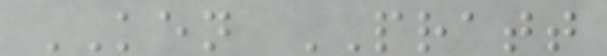KEN PRATT
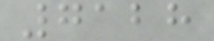7128
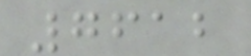7612
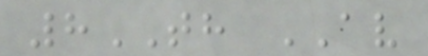8TH AV
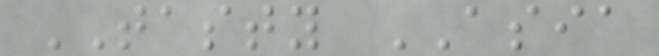TASTY ASIA
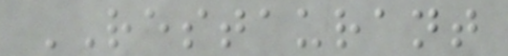RESTAURANT
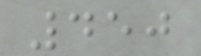450
